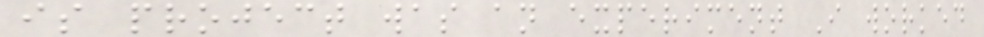is project was an experiment I worked
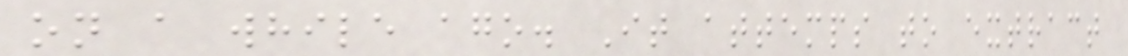on a while ago. It attemps to extract
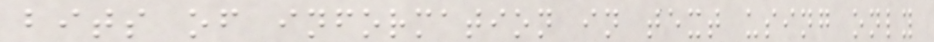bits of information in text using only
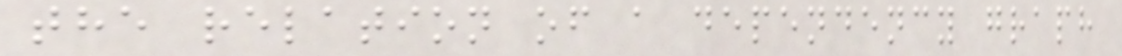the relation of a dependency graph
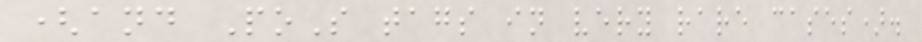(and PoS tags in very rare cases).
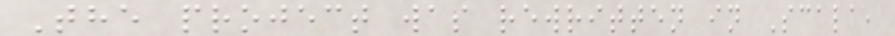The project was rewritten in Scala,
